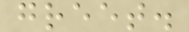greet.
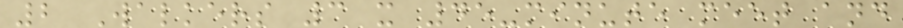2 Walkers 3 x 45-minute meet and
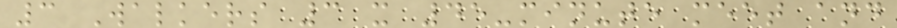3 Walkers 3 x 45-minute meet and
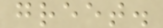greet.
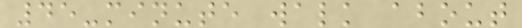45-minute walk about
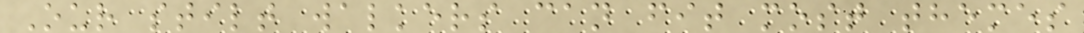Our stilt walkers can fit most themes
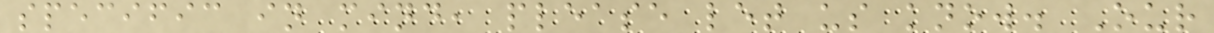specific in mind, please let us know. Our
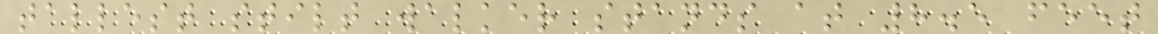tallest stilt walker stands at 8.5 feet
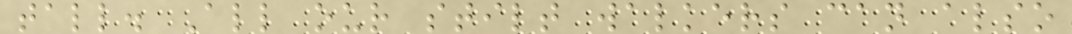tall. All our stilt walkers can also
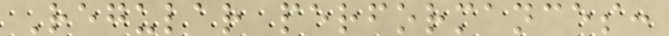Regular performances:
